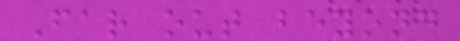Far out beyond
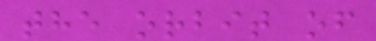the orbit of
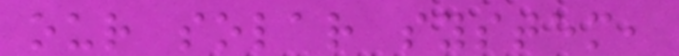our solar system,
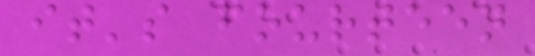it's fourteen
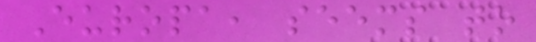Europa, seems to
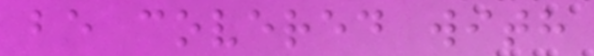be covered with
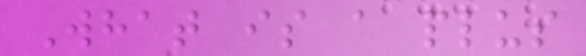What is a plus
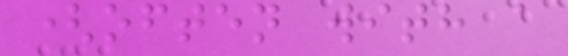(often with a
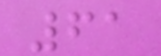61
